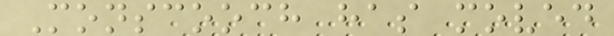Monscooch has moved
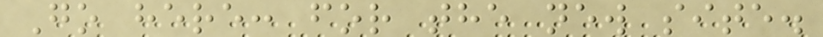Go here: for the new site.
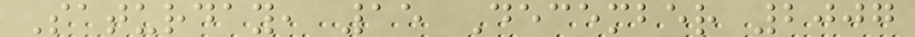Saturday, 15 December 2007
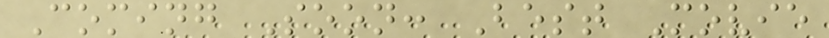Coming Soon: Best Movie
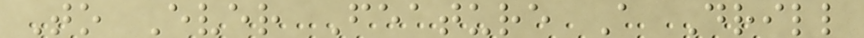To Ever Feature A Drill
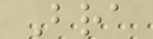Bra
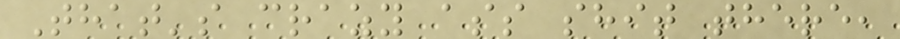That's crazy ass shit there,
